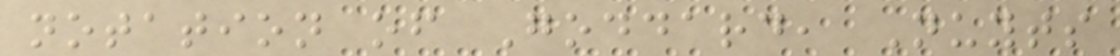notation of Goddard, Nuyts
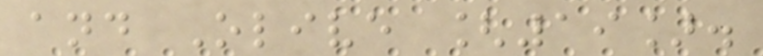and Olive [19].
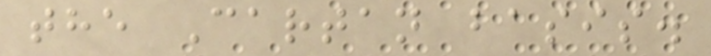the Cartan basis.
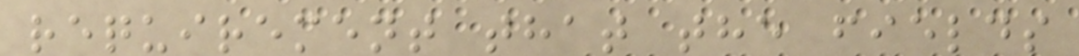requirement that the fields
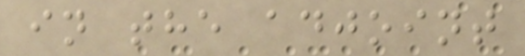in the adjoint
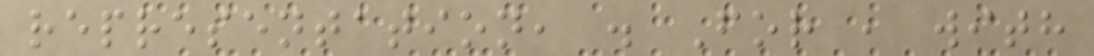representation, . For , with
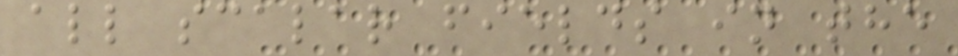all scalar fields in the
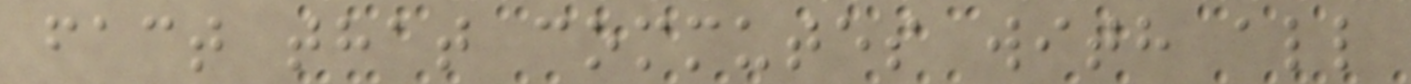fact that commutes with all
